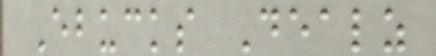Ebucks Dealz
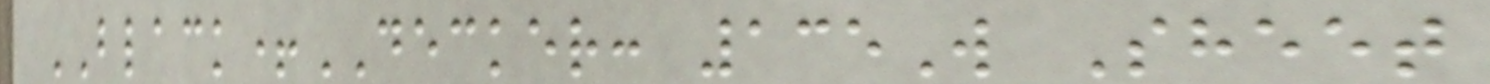BLACK+DECKER: 135W Sheet
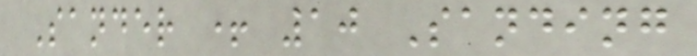Sander + 10 Sanding
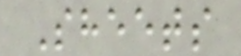Sheets
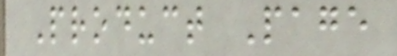Product Page
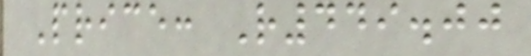Price: R449.00
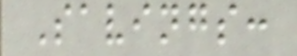Savings:
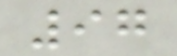97
